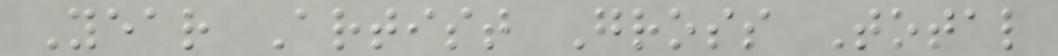Year Artist Gross Total
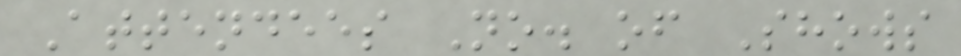Attendees No. of Shows
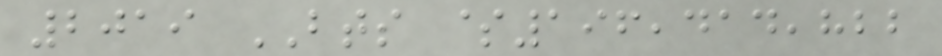2019 BTS $196,414,822
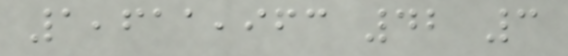1,611,963 42 3
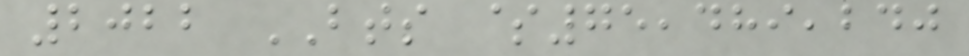2022 BTS $75,489,240
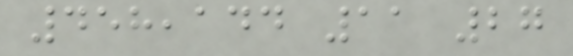458,144 11 27
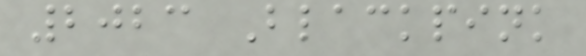2023 Blackpink
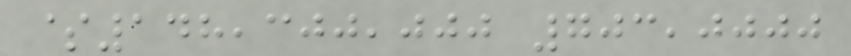$148,300,000 703,0000
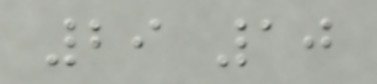29 10
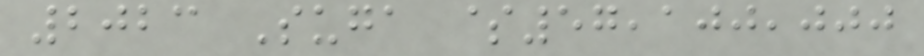2023 Suga $57,100,000
